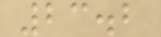23.2
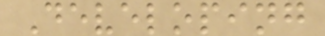Developing
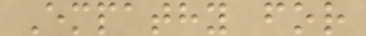Empathy for
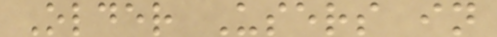Older Users in
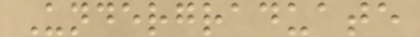Undergraduate
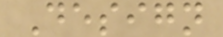Design
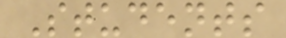Students
